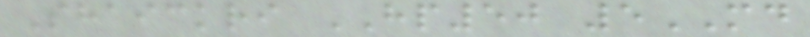Shaickri HP50 5MD
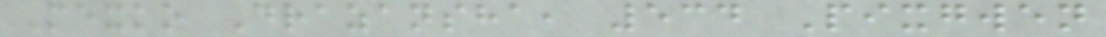Mexko Drazansha, 534 Pixgwen
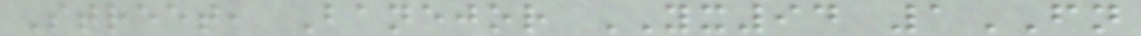Street, Banejor YX94 1FN
